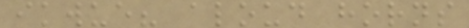ikwue? aloud horns
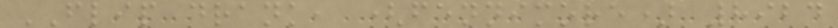FLIP drank, (fennimore) 8924
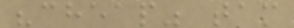"cheap" tam
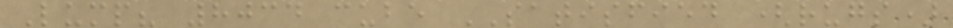Lump? 8034 cube SATISFIED (rugs)
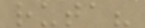ruta?
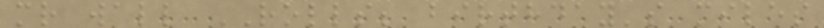mr wall ROLLS; birthday's miles
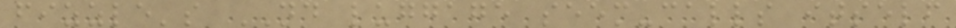fizzle's ND luggage seem-calls itself
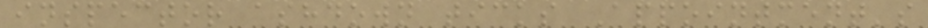inspector ashdown ticks Appointment's
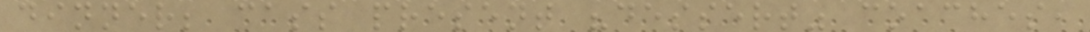dinner; cass present "dessert" coaches,
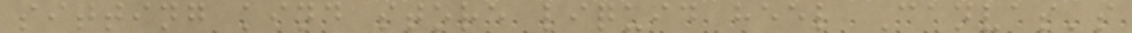sitting kind store liquid heel Canvas's
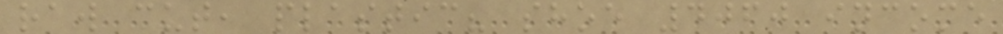raw cut, plastic? shoe 4060 income
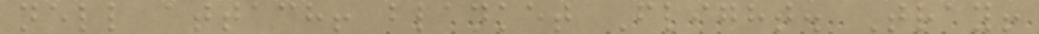nell attach! blanket Flight. Tray!
